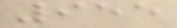955
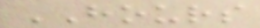HOURS
